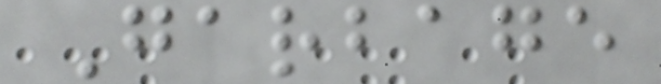Garbage
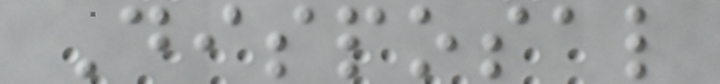Disposal
